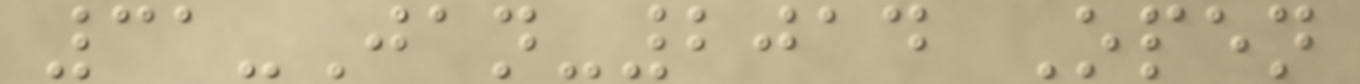31-Jan-2014 Open
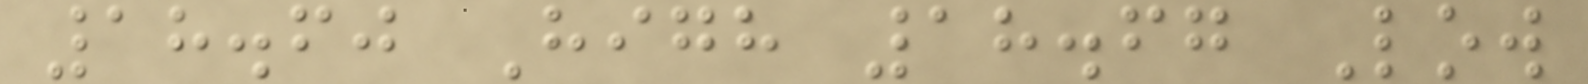18.60 High 18.67 Low
